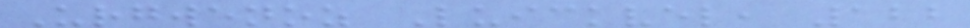Urgwenoz Luickvel, 122
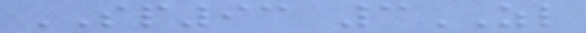SP93 3ZL
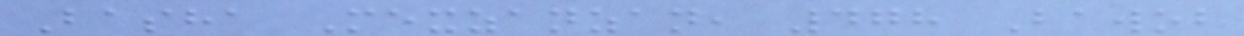Basha Mexzanzan, 478 Bawob
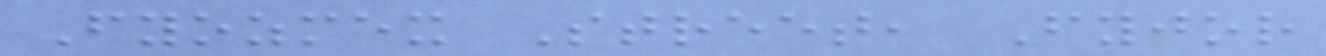Fyozmex Street, Fyjor
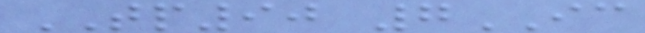TP90 7IC
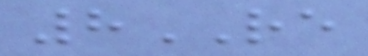8RE
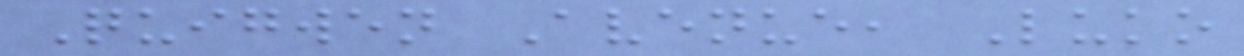Quigwen Avenue, Luko
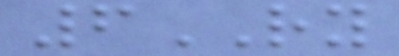6RY
